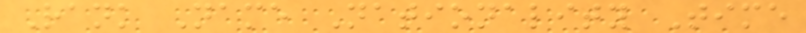Rank Name Nationality Time
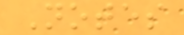Notes
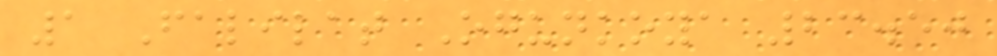1 Falilat Ogunkoya 23.50
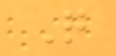Q
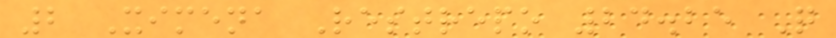2 Ximena Restrepo 24.25 Q
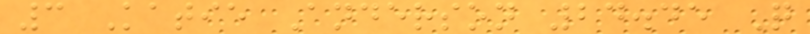3 Katie Anderson 24.45 Q
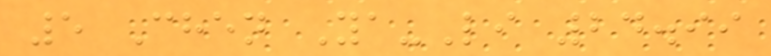5 Chen Ya-Li 24.99
